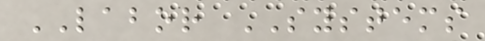LABOR SYSTEMS
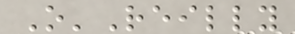O'Reilly
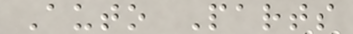Auto Parts
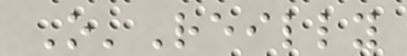O'Reilly
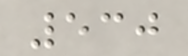530
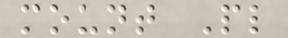mount Pl
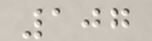107
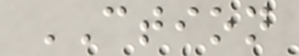CTION
